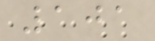101
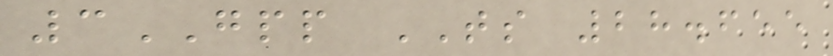3GPP TS 28.655
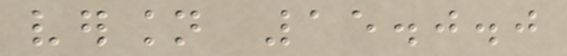version 15.0.0
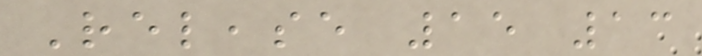Release 15 13
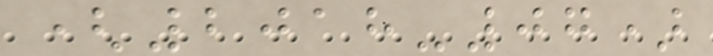(2018-07)
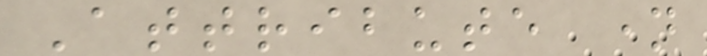Attribute name
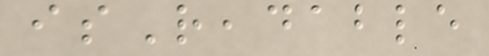isReadable
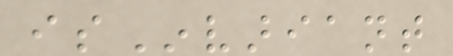isInvariant
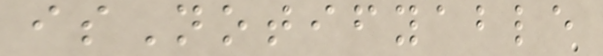isNotifyable
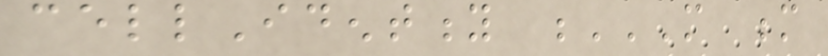cellIdentity M M
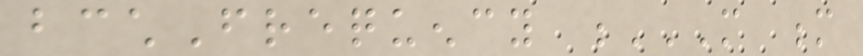bcchFrequency M M
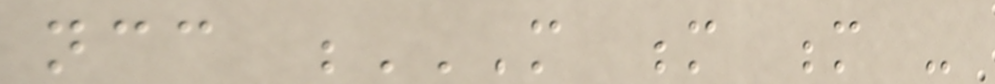ncc M M M -
